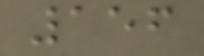156
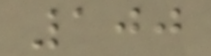100
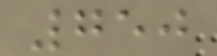750
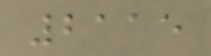2115
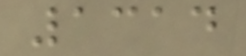1314
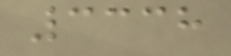3338
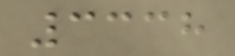3338
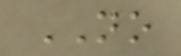NO
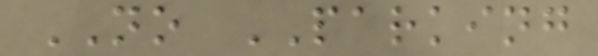NO PARKING
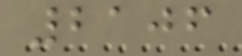2106
